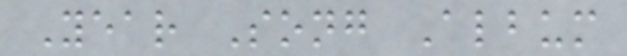Year Song Album
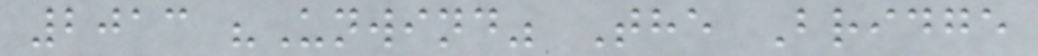2013 "Unwind" The Bridge
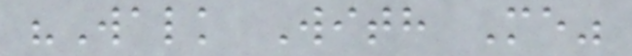"Walk With Me"
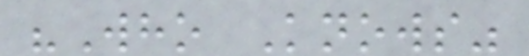"Who Knows"
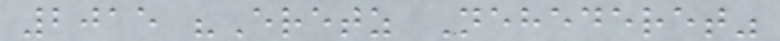2015 "Eretz Nehederet"
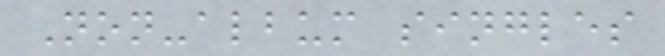Non-album singles
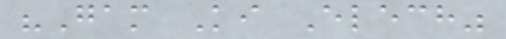"Gam Ki Elech"
